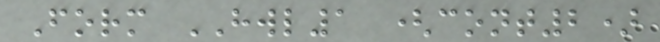Form HWL1 (cont2)
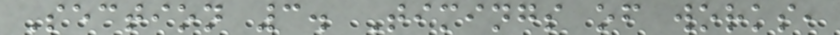Section 3. Timings of works,
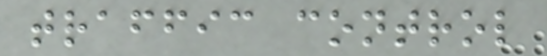traffic control
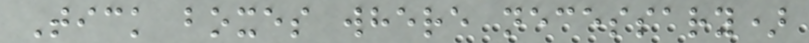Tick boxes where necessary)
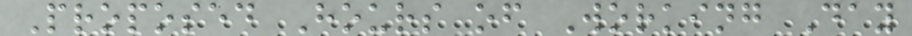Proposed Hours of Working Day
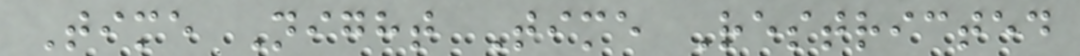Time Night Time Restricted
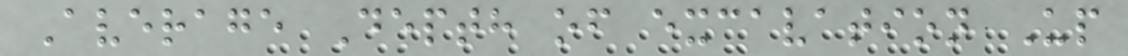Average Depth of excavation Up
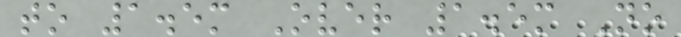to 1.5m Over 1.5m No
